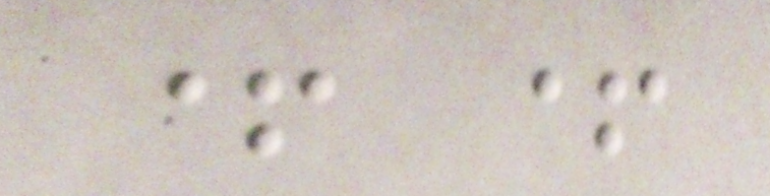+ +
